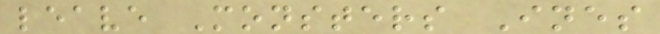leave Monsters Ines
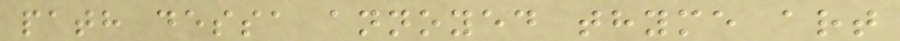path dessa annoyed thyme art
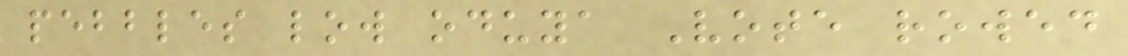pebbles low oduya Vote rowed
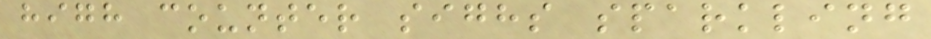high counter sighs sparkling
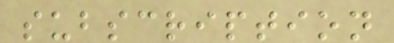subscription
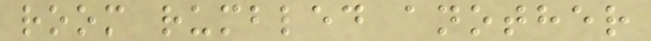room rumbled another
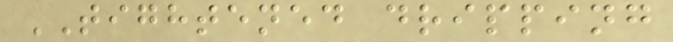TIGHTENED dripping
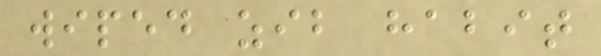wiped zib habit
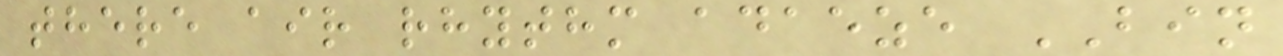there air rhythm adaeze BIN
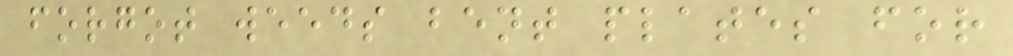forgot weeds bent plates for
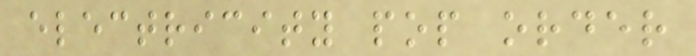electricity pop order
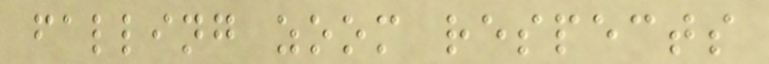falling zoom respects
